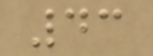43
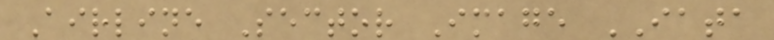Airline Sector Image IATA
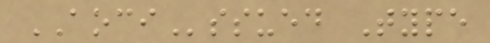AOCIssued Type
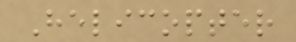Helicopter
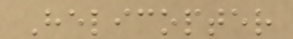Helicopter
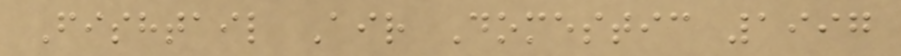Fishtail Air Domestic 1997
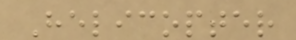Helicopter
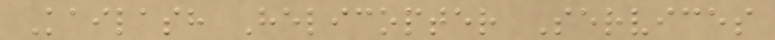Kailash Helicopter Services
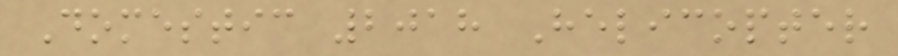Domestic 2018 Helicopter
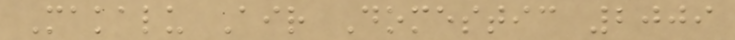Makalu Air Domestic 2009
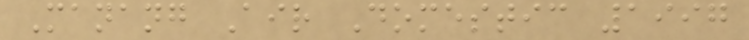Manang Air Domestic 1997
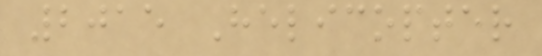2015 Helicopter
